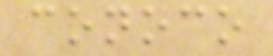conoco
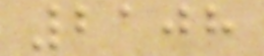2108
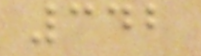342
